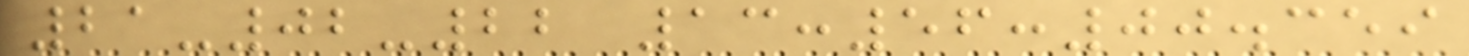21-02-22 13:56:00.359
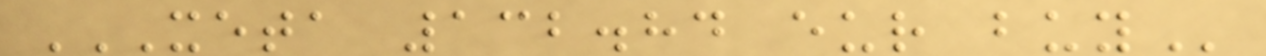XETA 132.84 EUR BUY
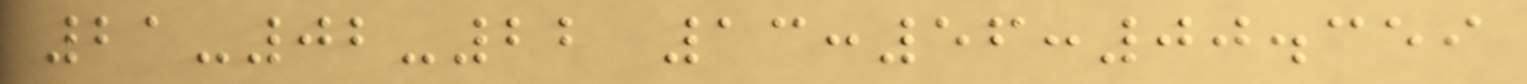21-02-22 13:56:00.359
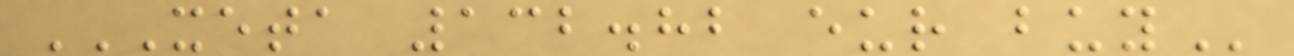XETA 132.82 EUR BUY
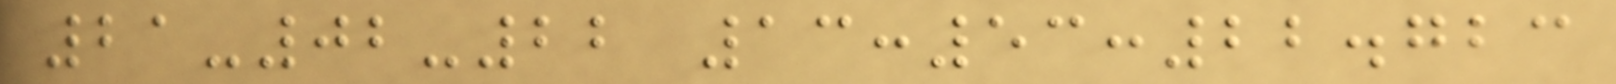21-02-22 13:53:22.723
